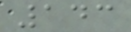143
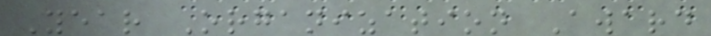Year Organization Award
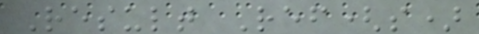Result Ref(s)
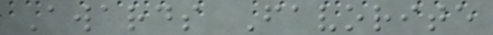Awards Favorite
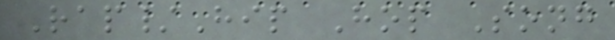Rap/Hip Hop Song
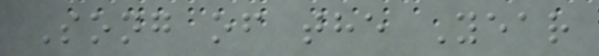Song of the Year
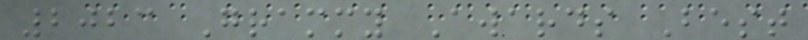2023 Grammy Awards Best
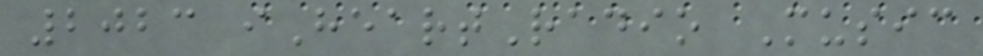2023 iHeartRadio Music
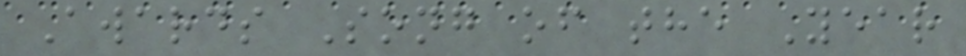Awards Song of the Year
